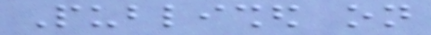Published on
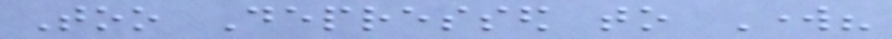Too Depressed to Work?
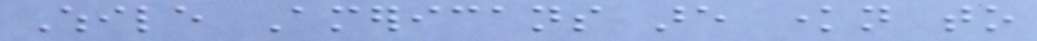While Americans are known to
